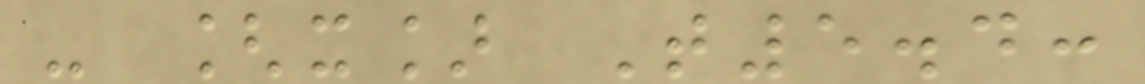- [x] T5.4:
